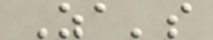Za's
